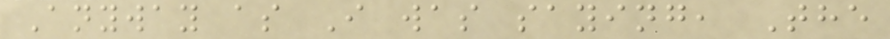Anyway as I was saying, The
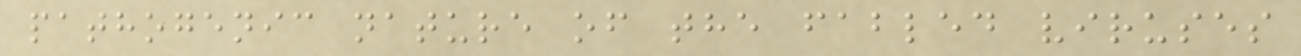pathogenic nature of the fabled viruses
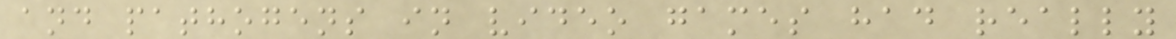and pathogens in video games had really
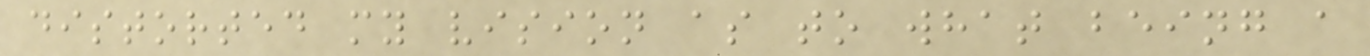distorted my vision as to what being a
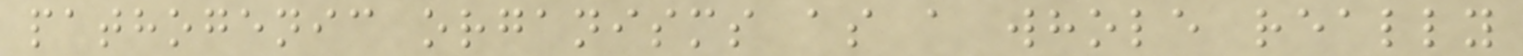pathogenic organisms as a whole really
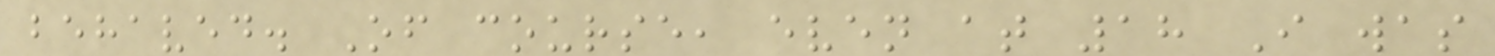behaved. Of course, even at 18 I was
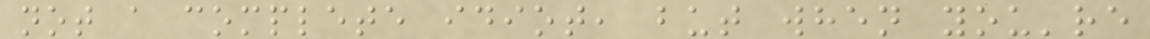not a complete idiot, but when you're
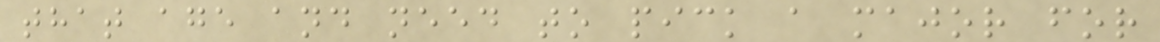that age and need to pick a major for
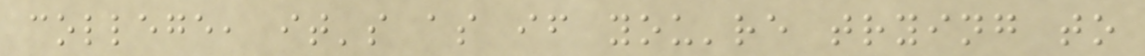college, it's as if you're trying to
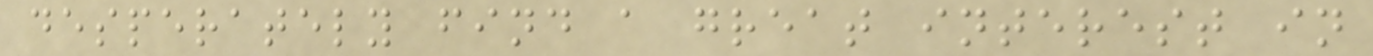desperately find a great interest in
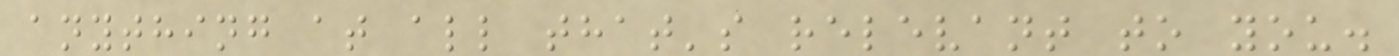anything at all that's relevant to you.
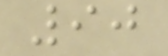90
